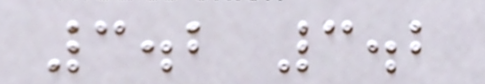3.2 3.2
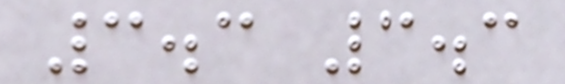3.3 3.3
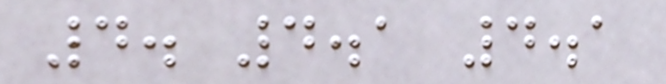4. 4.1 4.1
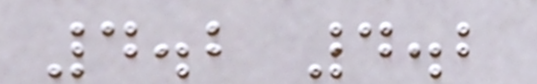4.2 4.2
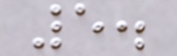5.
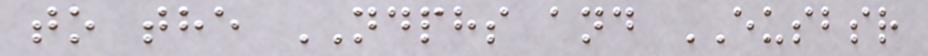to the NDPHS and EUSBSR
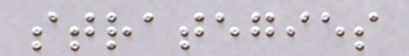strategies
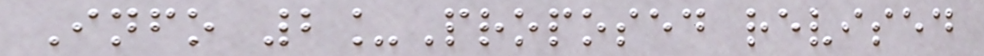Info 2_Proposed revised
